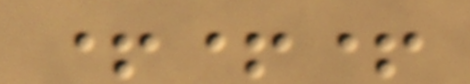+++
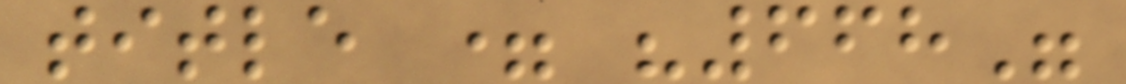title = "668"
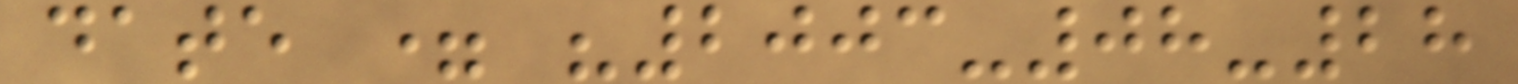date = "2003-08-28
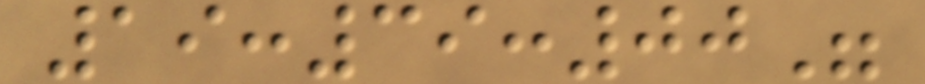19:39:00"
